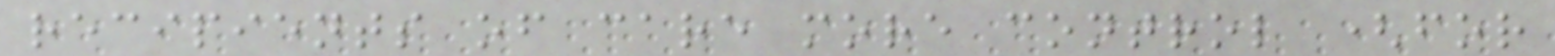recipients of care more control (for
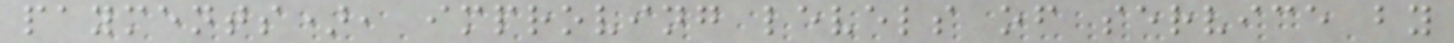payments), improving levels of service by
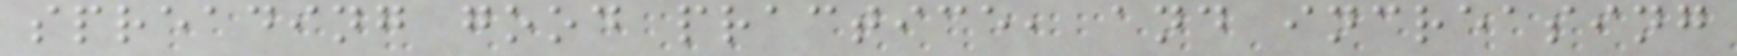spreading good practice, and increasing
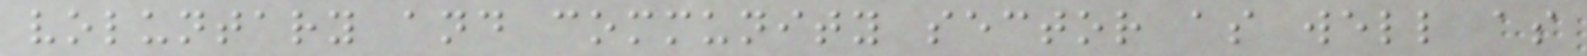voluntary and community sector as well as
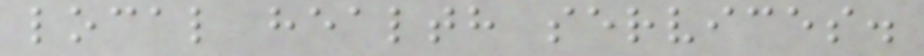local health services.
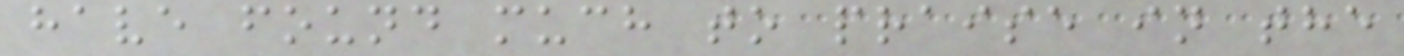have found much to praise in the
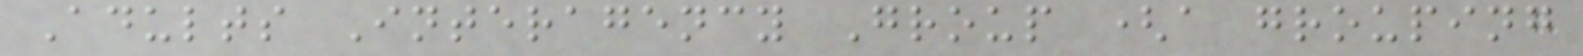Adults Interagency Group (a grouping
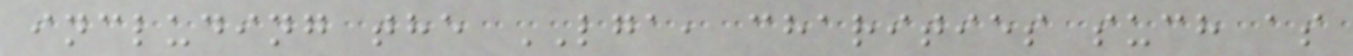including the LGA, charities such as
